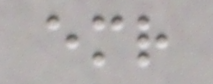emr
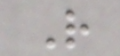R
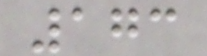173
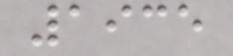1935
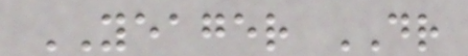YEAGER DR
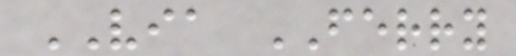VIA FERRY
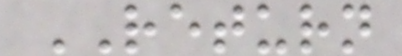RETURN
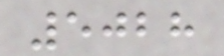5028
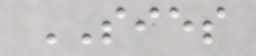SIES
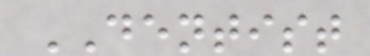DENTIST
